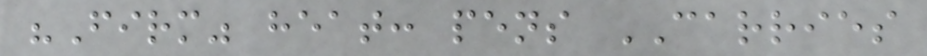"Firm" heat: pens CARRIES
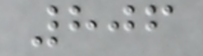806
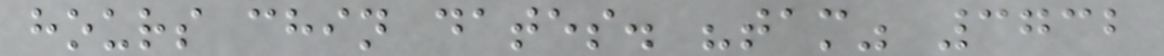hours chin dates. "tam" 3732
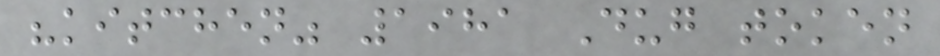"kitchen" 1981 Dug token
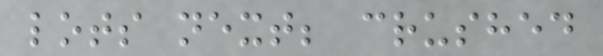lots next; crushed
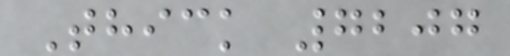Thick 7207
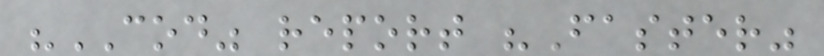"COD" report "Faster"
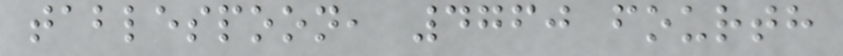tablespoon, 4760 fourth
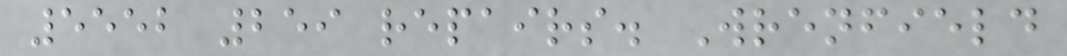5552 259 repairs. Wrenfield
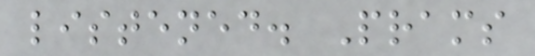listened. Prams
